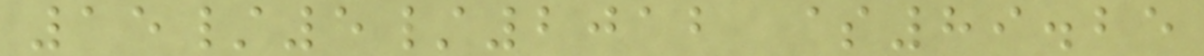15/5/2012 $89.25
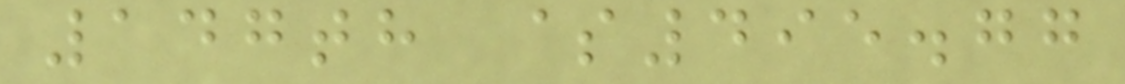147th $495.77
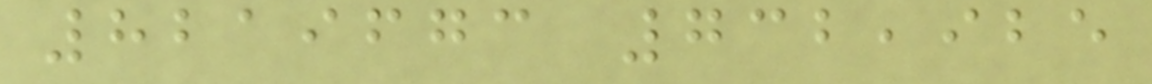8219673 732,925
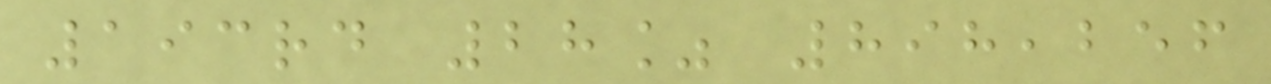193rd 28% 898,256
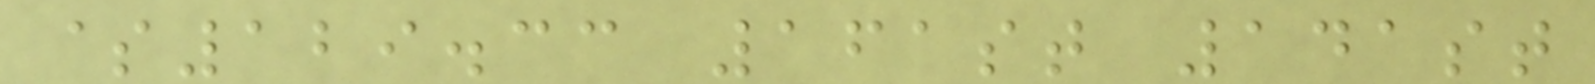$129.33 161st 141st
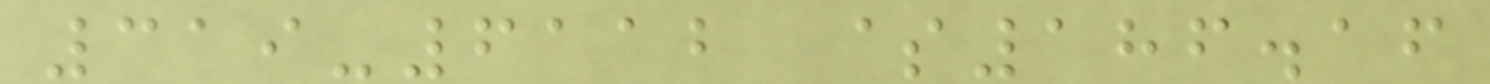319-6112 $186.16
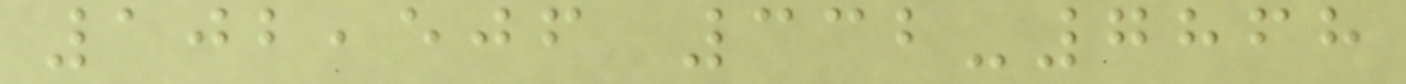102,506 332-7868
